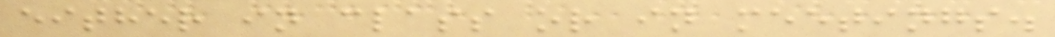either in class or in meetings.
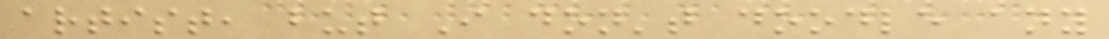artist, but I don't doodle any
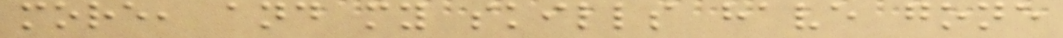more, and my skills have gone
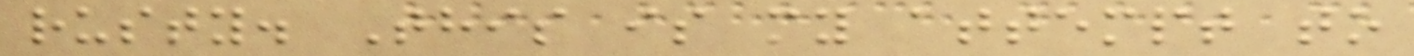rusty. This is my attempt to
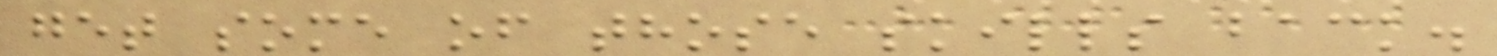get some of those skills back.
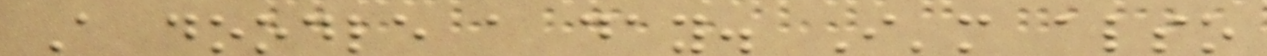A doodle a day. I'm also
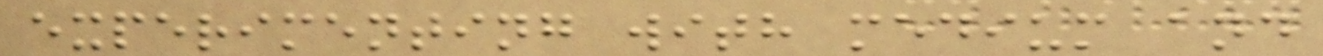experimenting with medium and
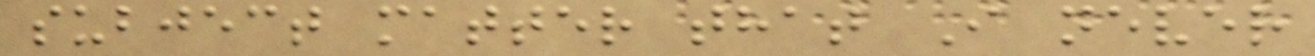subject matter that I never
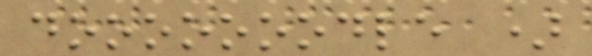dooooooodle )
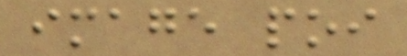image poi
